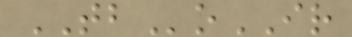TBoIR
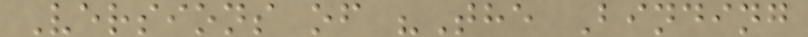Versions of "The Binding
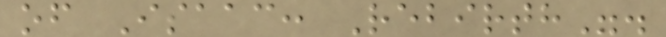of Isaac: Rebirth".
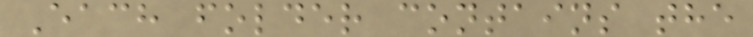Each folder contains the
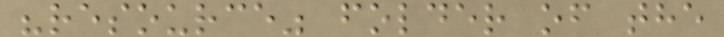"resource" folder of the
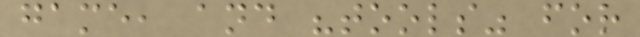game, and "tools" for
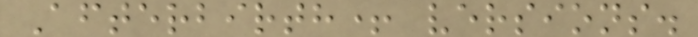Afterbirth+ versions.
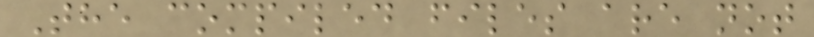The compiled files are not
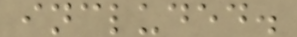included.
